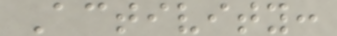Activity:
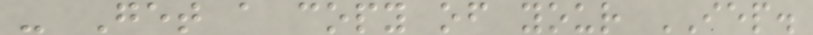- Get a copy of your IEP.
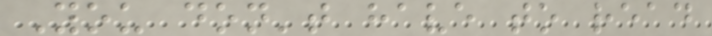You don't have to read
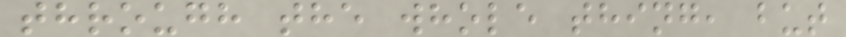through the whole thing, but
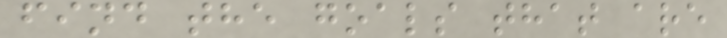find the goals that are
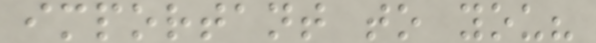important to you?
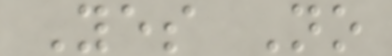Yes No
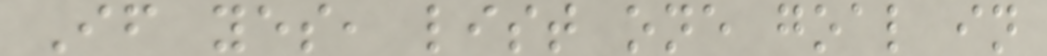If yes, list one goal in
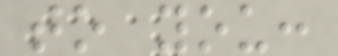to you:
